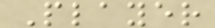Player
